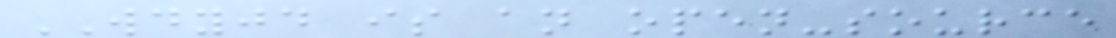WDYJD is an open-source
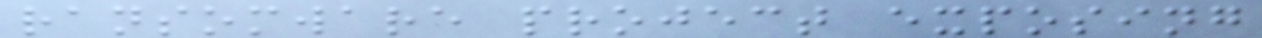ransomware project exposing
